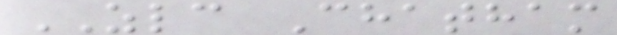ZLC Chatham
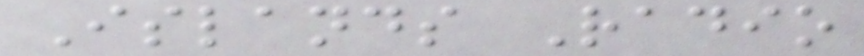Islands Radio
